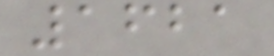1621
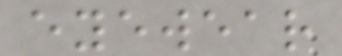eyewear
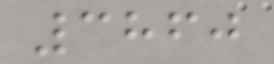3860
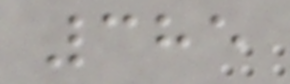385
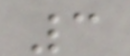3
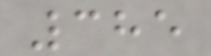385
